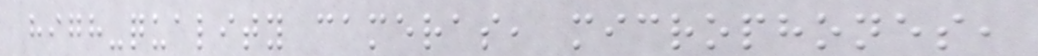high-quality cameras, microphones,
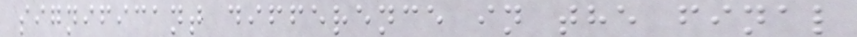significant difference in the final
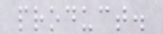product.
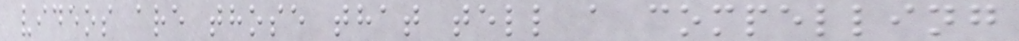videos are those that tell a compelling
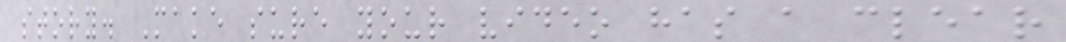story. Make sure your video has a clear
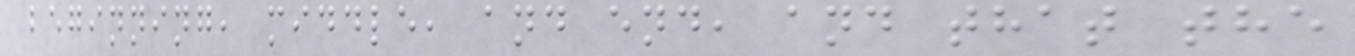beginning, middle, and end, and that the
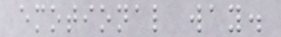emotional way.
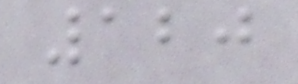120
